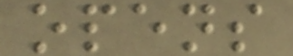opens
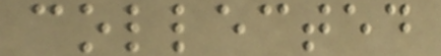collected
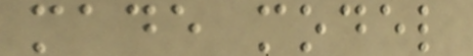made model
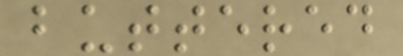buttered
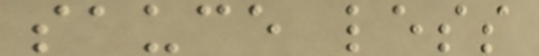sauce less
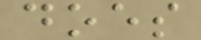does
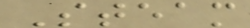Steam
